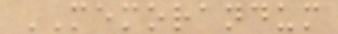MEMORANDUM
